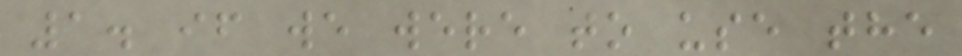1. if we were to use the
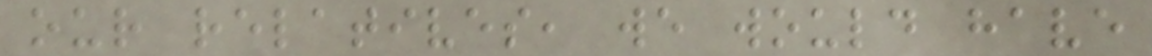our relatives, we would have
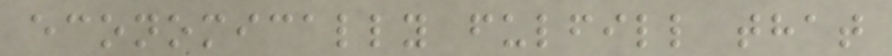economically fulfill that
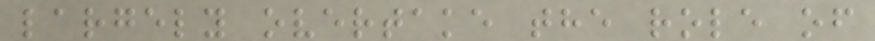largely overtake the role of
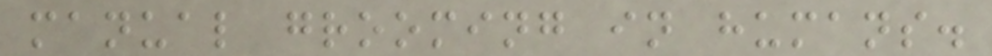manual grooming in humans.
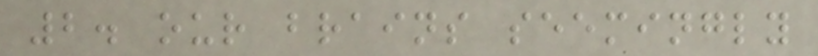2. our brains seemingly
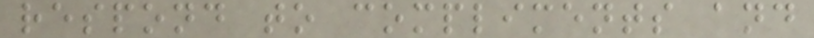respond to compliments and
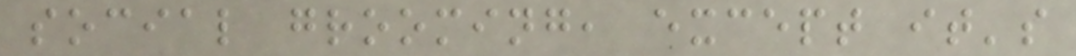social grooming, except it's
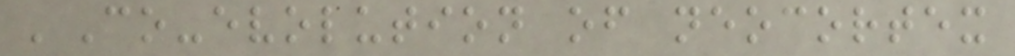'Co-evolution of neocortex
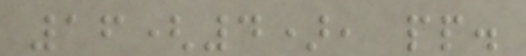16(4), pp.
